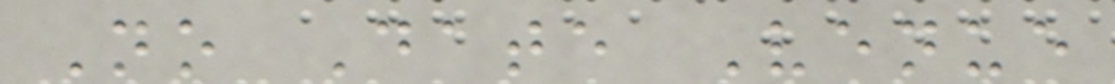No Date Venue
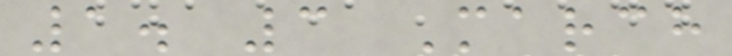1. 3 March
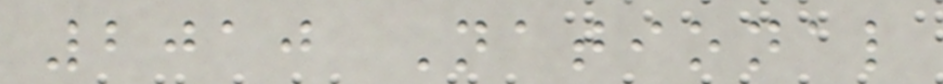2010 National
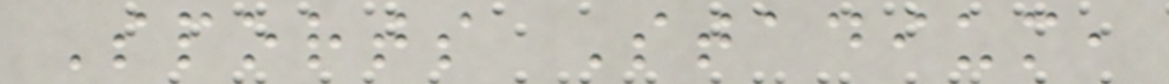Sports Stadium,
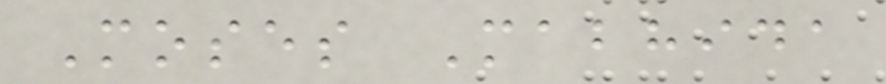Moses Mabhida
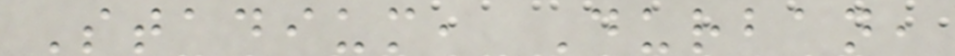Stadium, Durban,
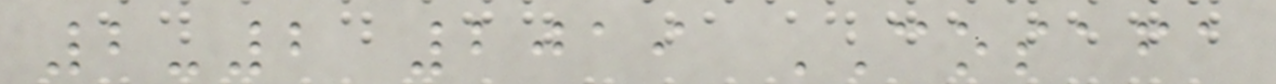2-2 2019 COSAFA
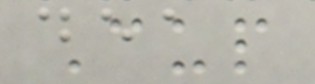Cup
